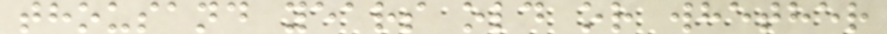thousand years old or whether
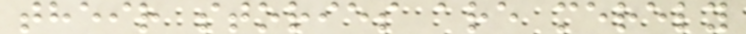their stories are merely
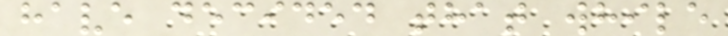have decided that while
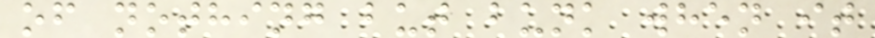of nothing but bunk when it
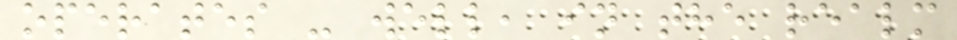operates - well, in the realm
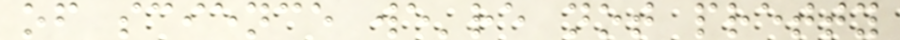of science we're not pretty
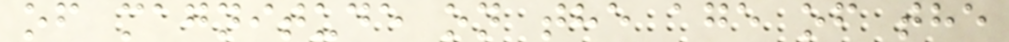of magnitude on the age of the
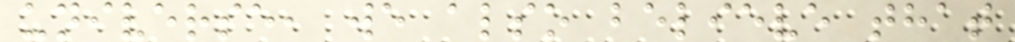universe, we also believe that
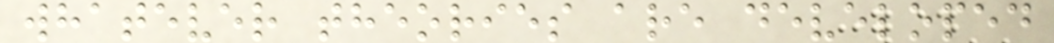whatever theories are developed
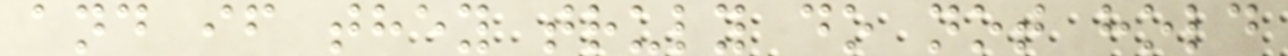and if they truly do not hold
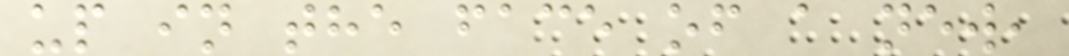up in the face of a new,
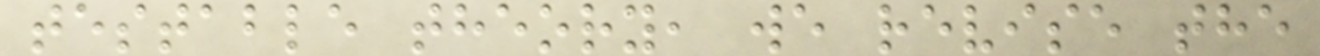testable theory, we revise the
